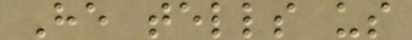He tells us
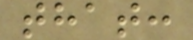that:
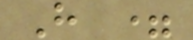H =
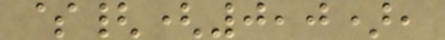${(0,0),
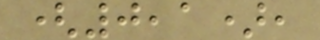(0,1),
